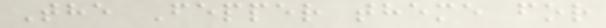The Fepper theme for
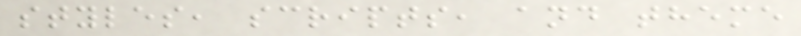styles, scripts, and theme
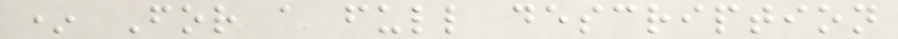* For a full description
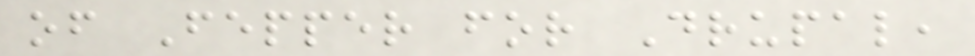of Fepper for Drupal,
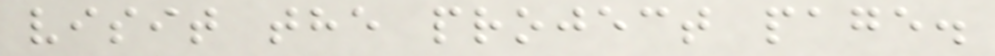visit the project page.
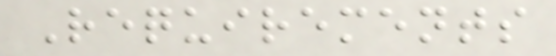Requirements
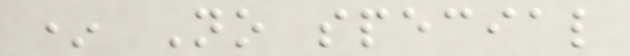* No special
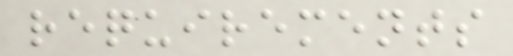requirements
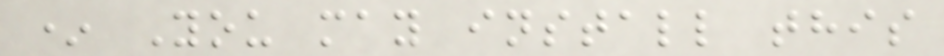* You may install this
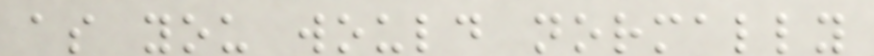as you would normally
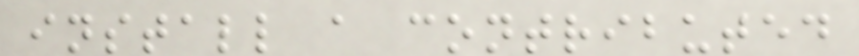install a contributed
